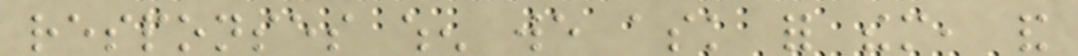responses when we ask for them, and
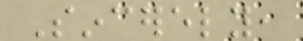Sincerely,
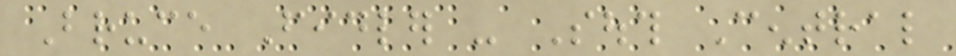Bruce Fidler - South Central
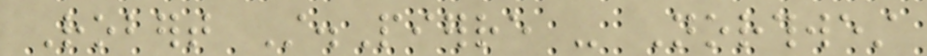Robert St.Pierre - Northwest
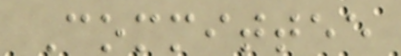Committee
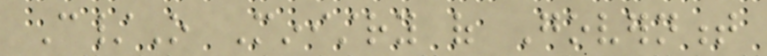C/O Ministry of Government
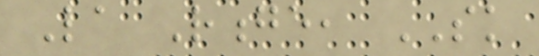La Ronge, SK
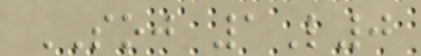SOJ 1L0
